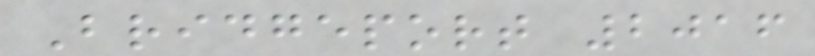Bridgeport 2016
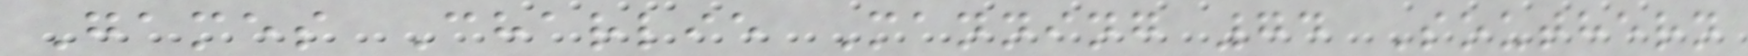Games Charlie Manning 74 Southern
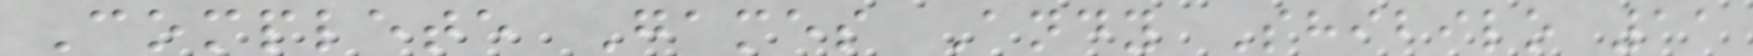Complete Games Andy Shibilo 11
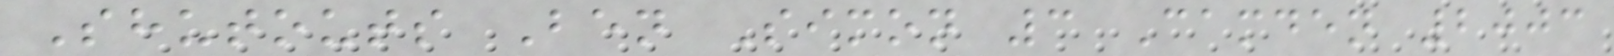Shutouts Ben Simon 3 Camden 2003
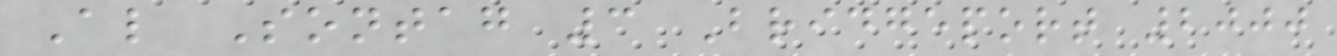Al Sontag 3 Bridgeport 2000
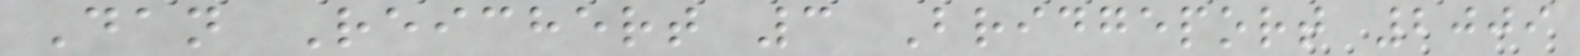Dan Reichert 3 Bridgeport 2009
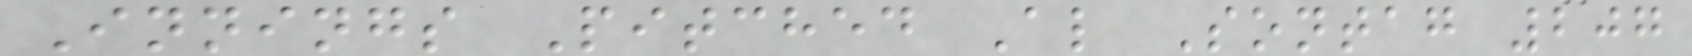Innings Pitched Al Sontag 207
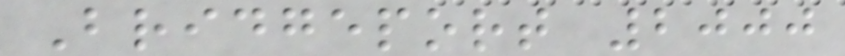Bridgeport 2000
